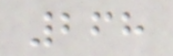268
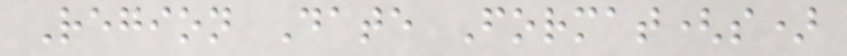Region Date Format(s)
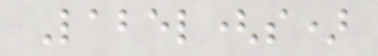Label(s)
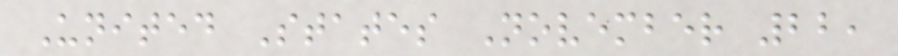United States November 22,
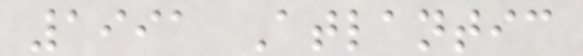1991 Atlantic
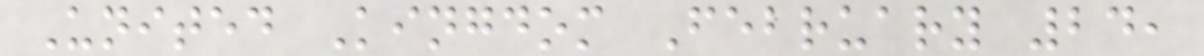United Kingdom February 24,
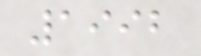1992
